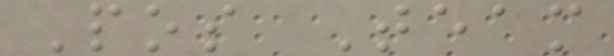Pos Team
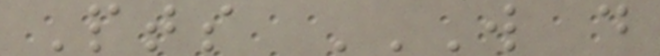Pts W D
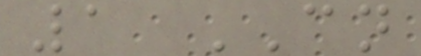1 CN
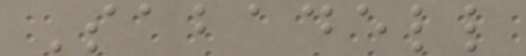Sabadell
